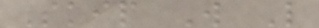Skip W L
